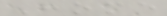Home
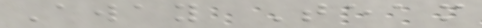Away Team
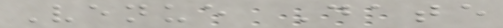Venue Date
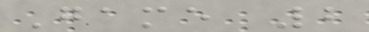Game 2
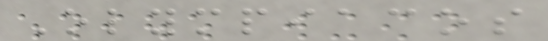Olympiacos
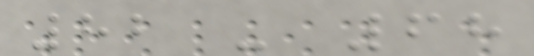82 - 68
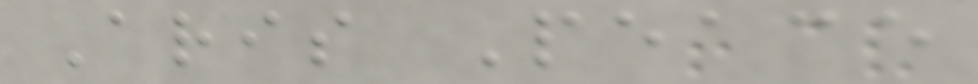Aris Peace
